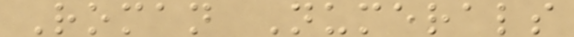Roman Numerals
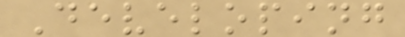Developing
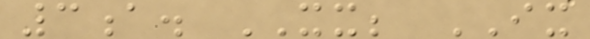3a. XX; IX
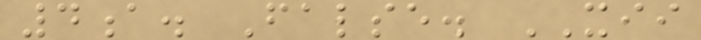4a. False. XII
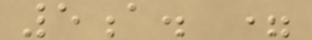5a. =
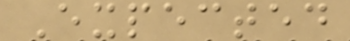Expected
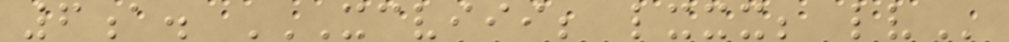6a. XCVIII; LXXX; LV
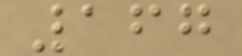167
